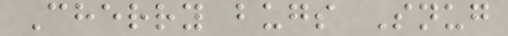Cherry bugs Snug
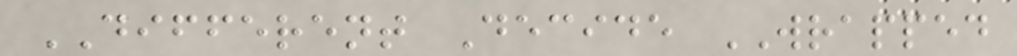DIFFERENT Decide WRAPPED
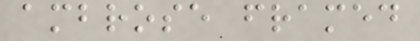ambrose framed
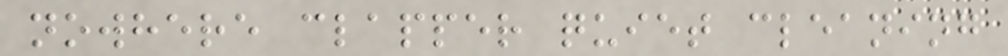nowhere clapper quiet cleaning
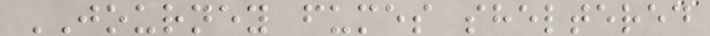JOURNEY fumes sheltered
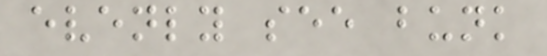evenly see bunk
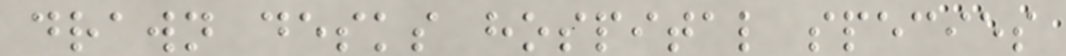drawn desks hospital species
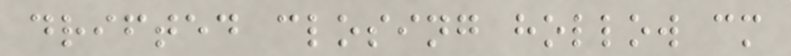drifted closing hollow cm
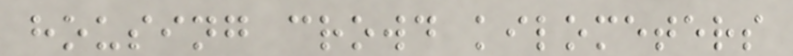housing crowd kilometers
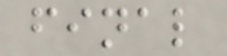final
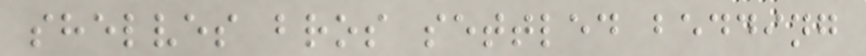shelves bros settled bedding
